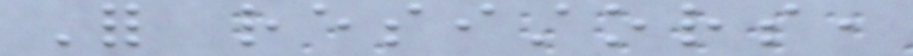For resistors,
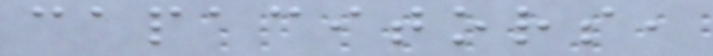capacitors,
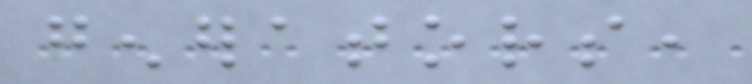generators,
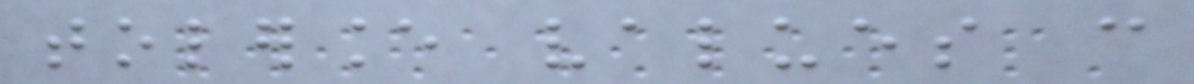tolerance values can
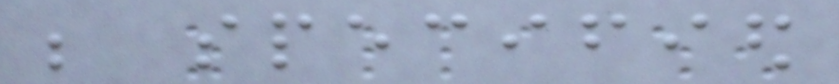be specified
